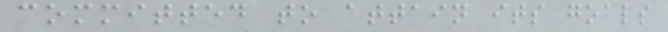committed to attain its goals
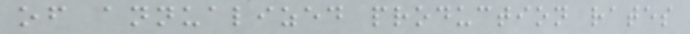of annualized production rates
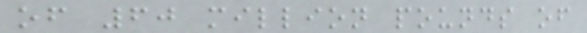of 60 million pounds of
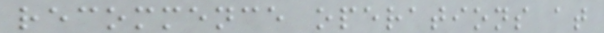recommence operations at
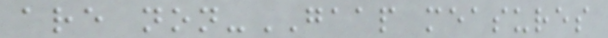are non-GAAP measures
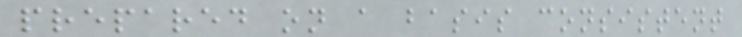prepared on a basis consistent
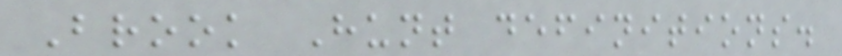Brook Hunt definitions.
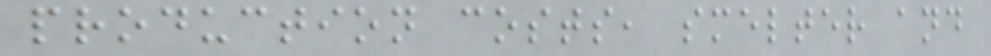production costs, smelter and
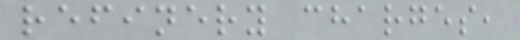refinery charges,
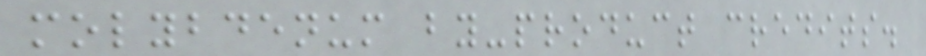molybdenum by-product credits.
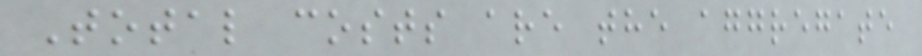Total costs are the aggregate
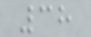38
